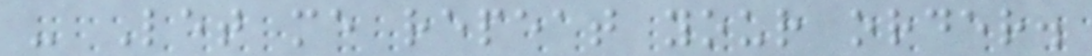- Let me repeat your order.
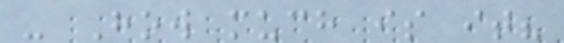- How much is it?
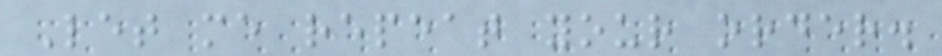Let me repeat your order.
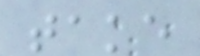take
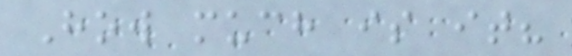How much is it?
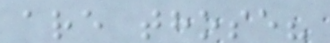are those?
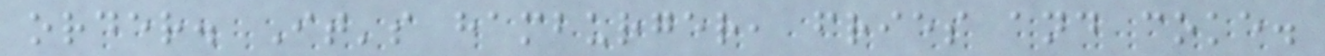order. It's hamburger, fries and coke.
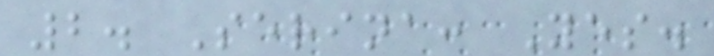2. Serina: Yes.
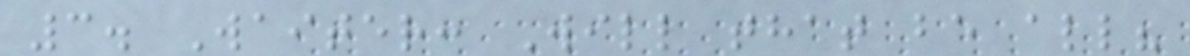3. Waiter: Will that be all?
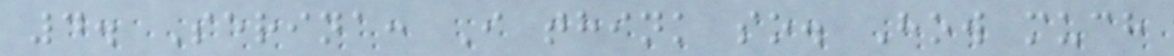4. Serina: I think so. How much
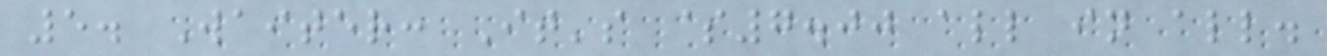5. Waiter: It's $7.00 all in all.
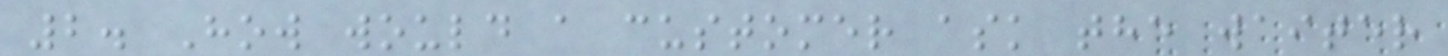2. How would a customer ask the waiter
